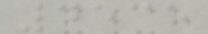4535
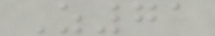Z71
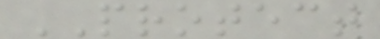PROTECT
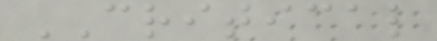CRITICAL
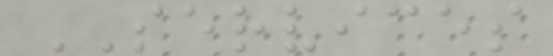SERVICES
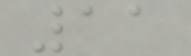11
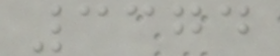3374
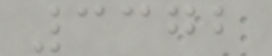3372
